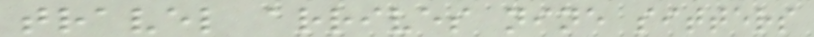travel arrives nine sitters
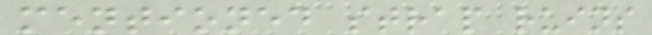mentioned strap ruins
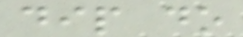dip do
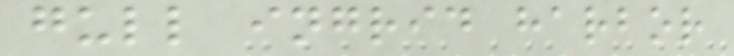gull ingrid harbor
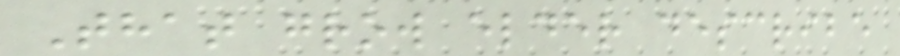That grow elder describe
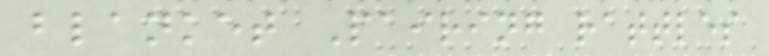blanket Pairing rattles
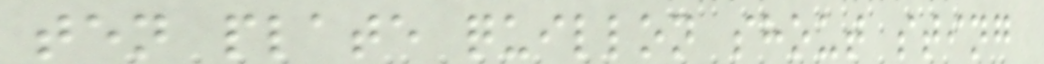ten plate quillon shout sting
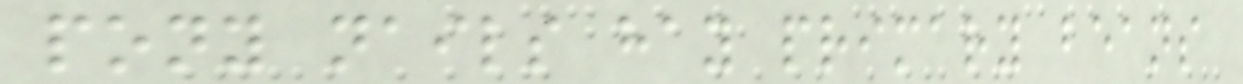pony nails hay primary beans
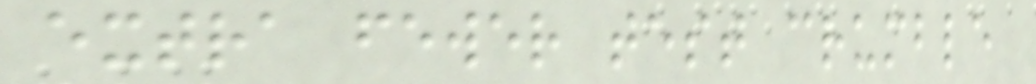extra fewer test crumble
